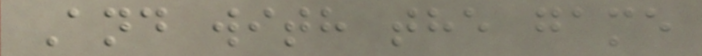And with the game
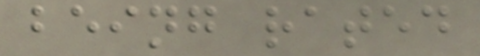being rated
